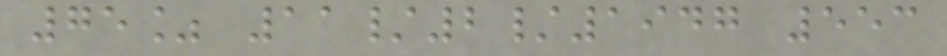75% 11/2/1947 553
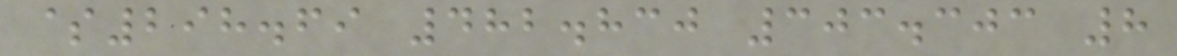$298.69 482.830 303.303 8
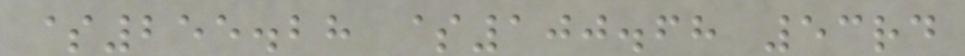$255.28 $100.68 53rd
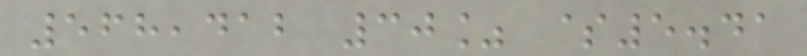568,412 30% $5.41
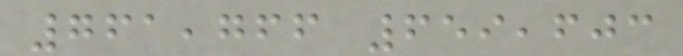761,766 659,603
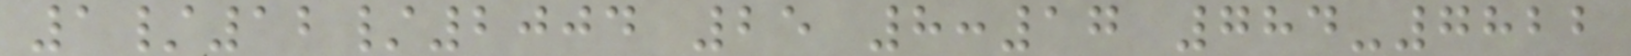1/12/2004 25 8:17 784-7822
